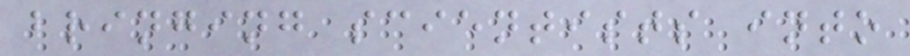bringing scientists into
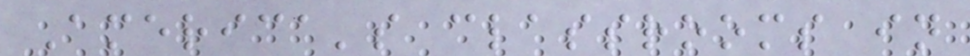America's classrooms in
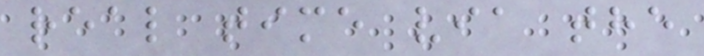real time via the
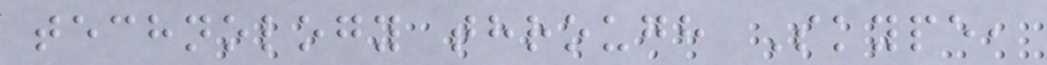technology through Skype,
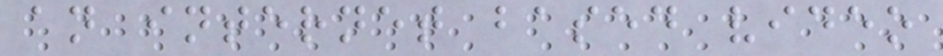an internet based video
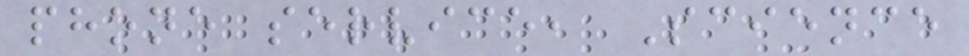phone service, Science
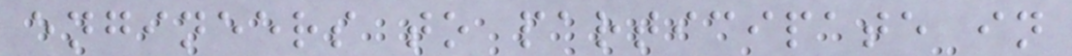engineers to participate in
